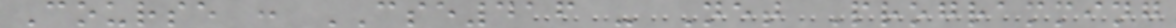Course : CSE416 - Net Programming
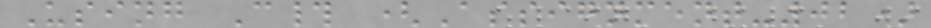Using C# (Assignment-02)
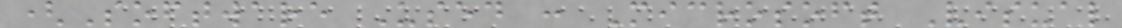(Software Used : Microsoft Visual
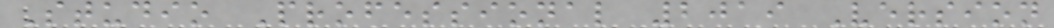Studio Professional 2019 Version
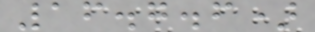16.7.6)
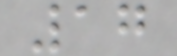17
